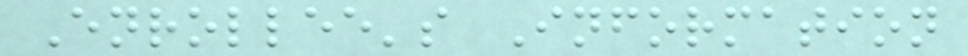Enrollee's Information
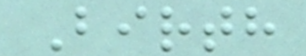Birth
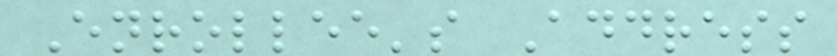Enrollee's Address
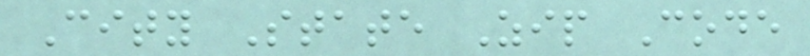City State Zip Code
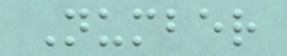Number
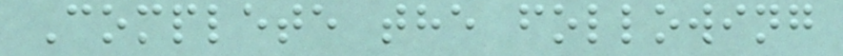Complete the following
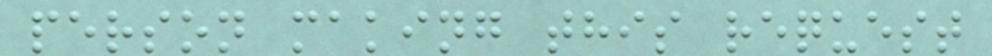person making this request
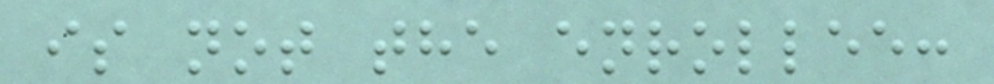is not the enrollee:
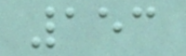153
